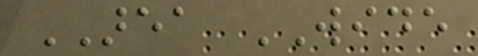AREA WIDE
